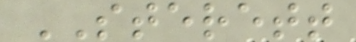STERETT
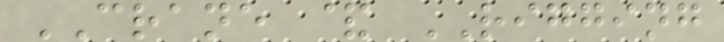CRANE & RIGGING
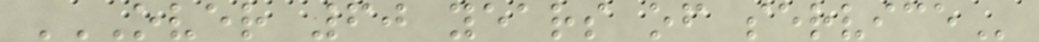OVER 60 YEARS OF SERVICE
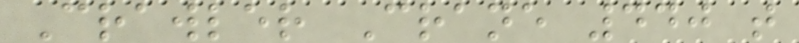Crawler Crane 440 t
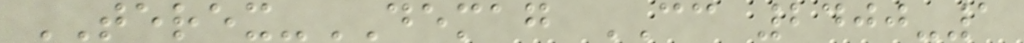TEREX-DEMAG CC 2400-1
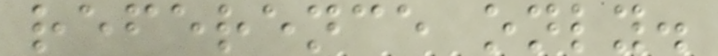reference only.
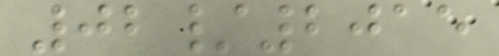02/2015
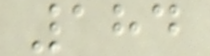184
